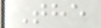The
